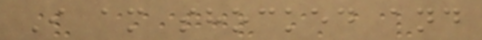I am shocked and
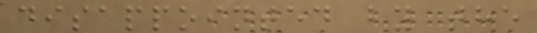disappointed by the
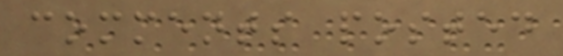comments posted
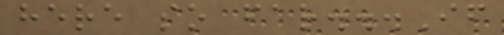here so far...If
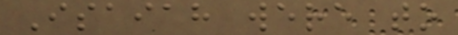Isaiah were to
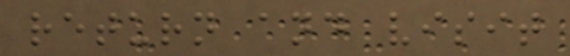return and visit
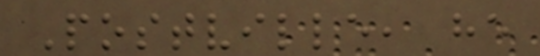Postville, he
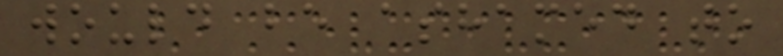would be ashamed to
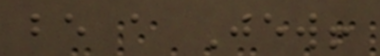be a Jew!
